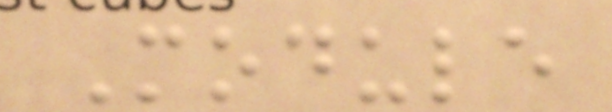Module
